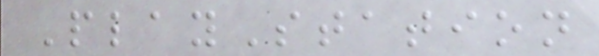PlayStation
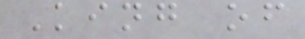King of
